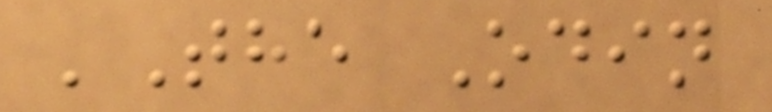'The Odin
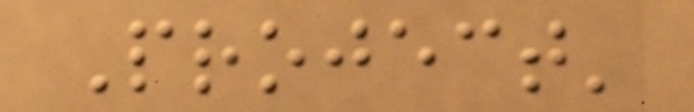Project'
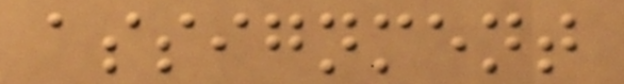assignment
